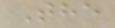The
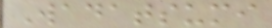Wadatsumi
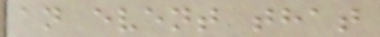an event that
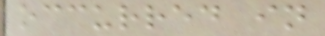occurred in
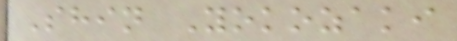Shin Yokozaki
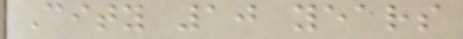City 10 years
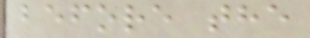before the
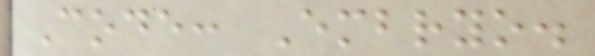Code: Embryo.
